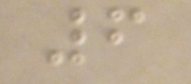6
